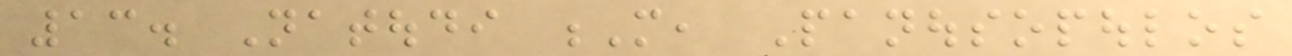13. Natoudi M, Panousopoulos
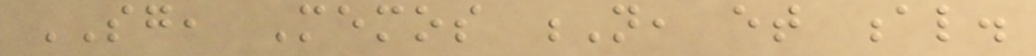SG, Memos N, et al.
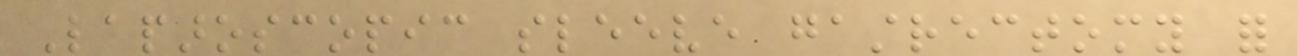Laparoscopic sleeve gastrectomy for
